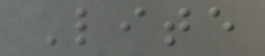Lite
